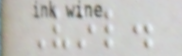Vol.
